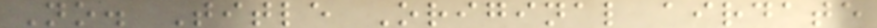No. Title Original airdate
